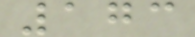173
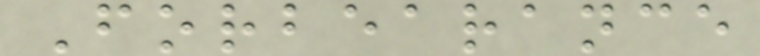Forbearance
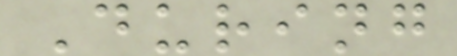During
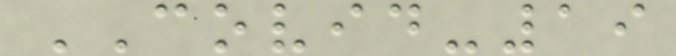COVID-19
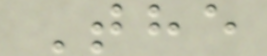The
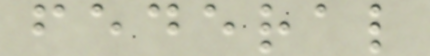federal
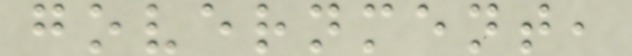government,
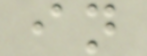in
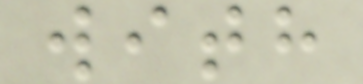with
